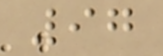97
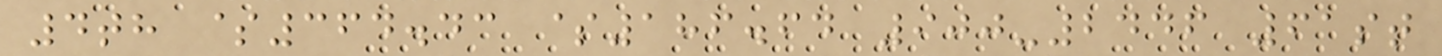4th $364.43 $186.64 900-2446 61st
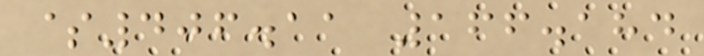$406.11 166.184
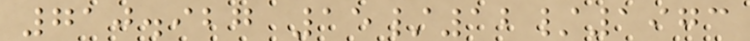710.927 15/12/1973
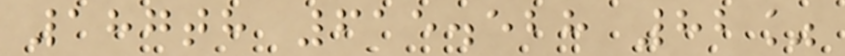187th 615.528 82%
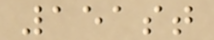151st
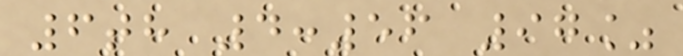6th 4:56 97%
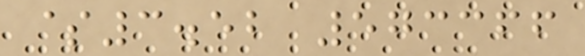$3.52 573366
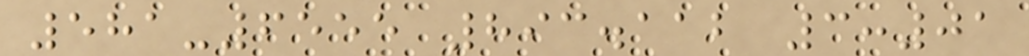581-6555 893.112 3:01
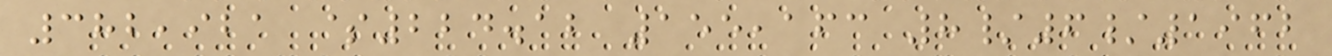382,921 $224.12 155,163 8/6/1962
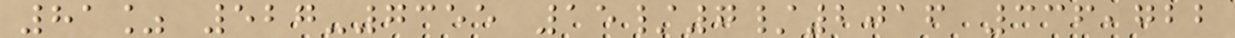81% 527-7355 15/7/2016 336,722
